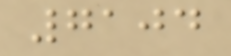7104
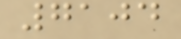7104
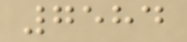7584
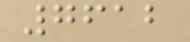7612
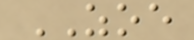ZOE
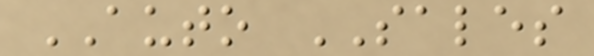AUTO SALES
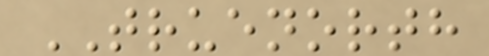TRUENORTH
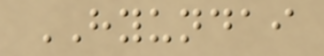HYUNDAI
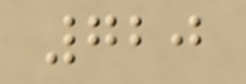720
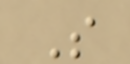S
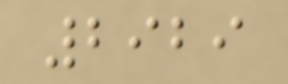2929
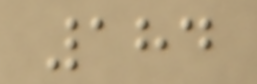184
